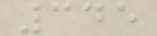345
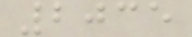2035
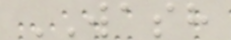WASH
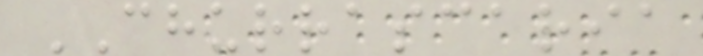CHURRASCARIA
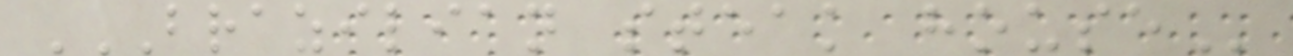BRAZILIAN STEAK HOUSE
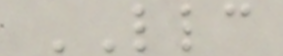LLC
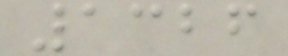1326
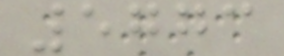5773
